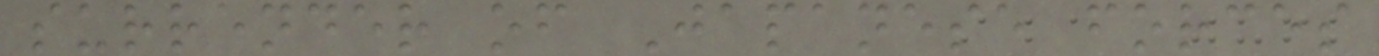surrender of Japanese forces
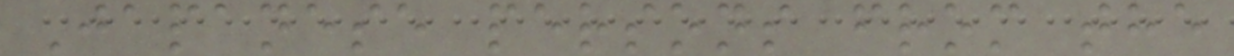Japanese persons from the
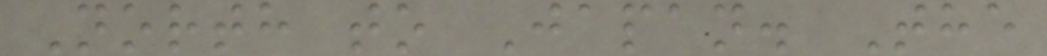North to Japan. The
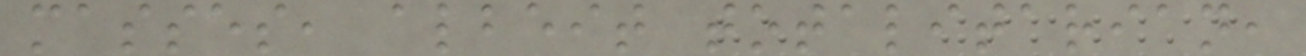masses, albeit totalitarian,
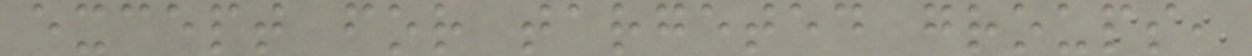except for targeted groups,
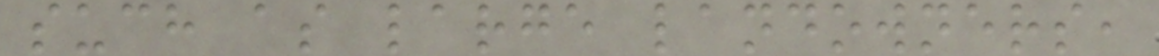such as large landowners,
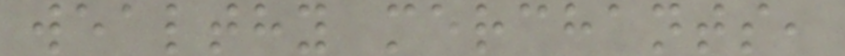wealthy merchants,
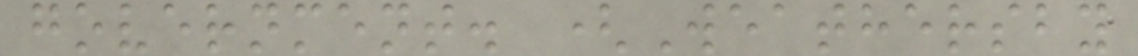government. (Weathersby
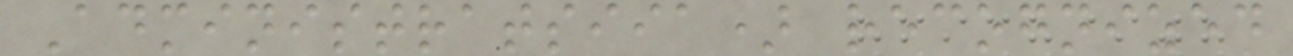Administratsiia) recognized
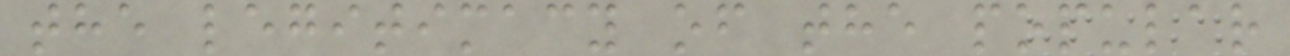the legitimacy of the popular
